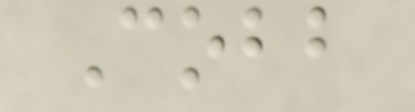Cobb
